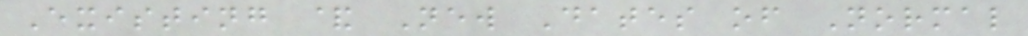Existing & New Dates of Normal
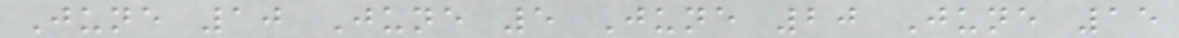June 10 June 5 June 20 June 15
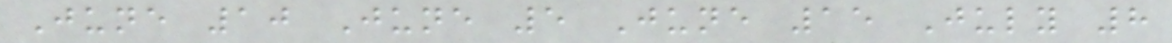June 10 June 5 June 15 July 8
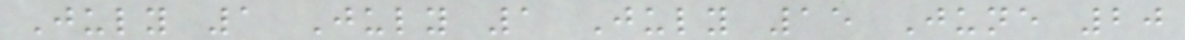July 1 July 1 July 15 June 20
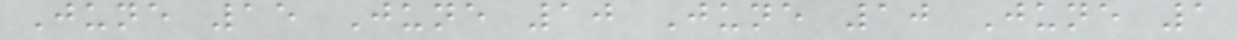June 15 June 10 June 10 June 1
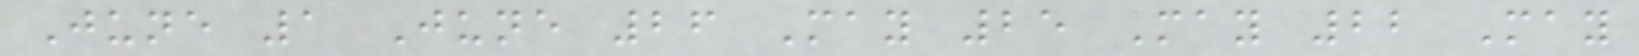June 1 June 26 May 25 May 22 May
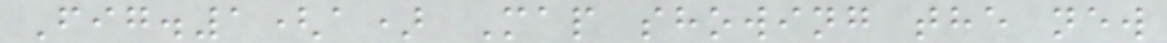Fig.1(a) Map showing the new
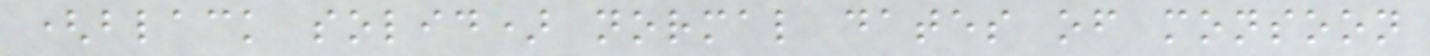(black solid) normal dates of monsoon
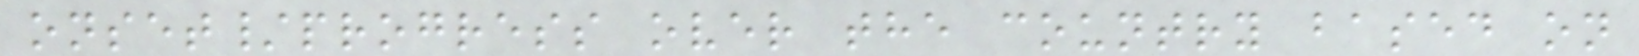onset/progress over the country based on
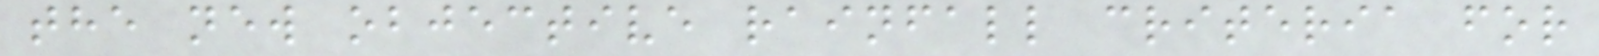the new objective rainfall criteria for
